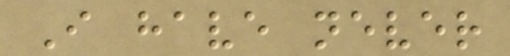I have never
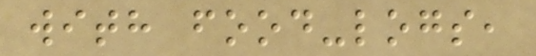with food-logs,
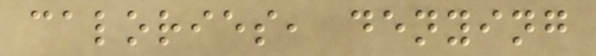calories, denying
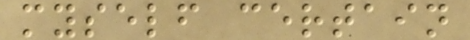myself certain
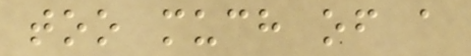too much of a
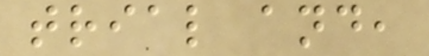trial and,
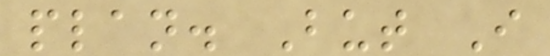plan. But I
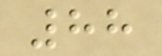88
